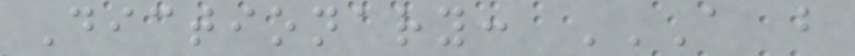Dictionary: A B
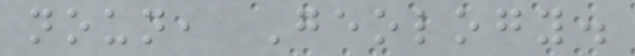noun, Geology.
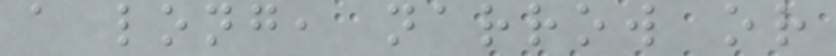a long, narrow or
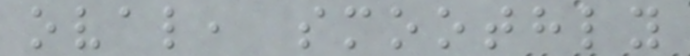oval, smoothly
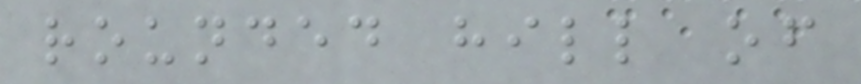rounded hill of
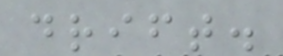drift.
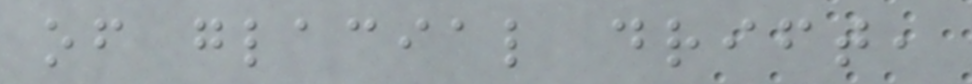of glacial drift,
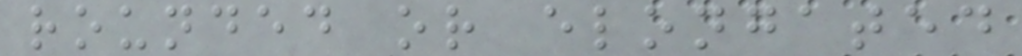rounded or elongated
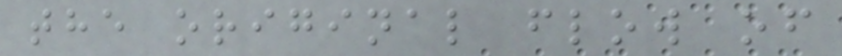the original flow of
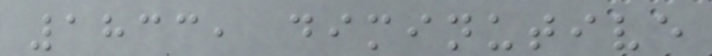1833, diminutive
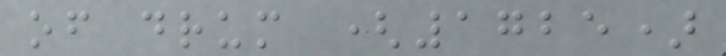of drum (1725)
